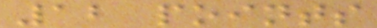12 points
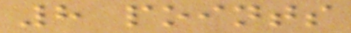8 points
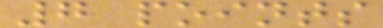7 points
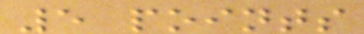5 points
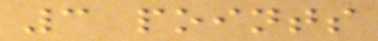3 points
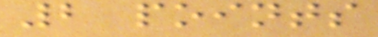2 points
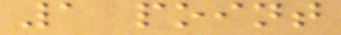1 point
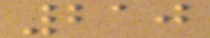210
